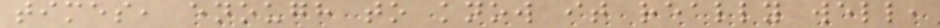times, enough to know it really well,
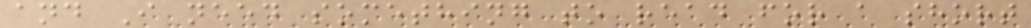and I need something to read for a short
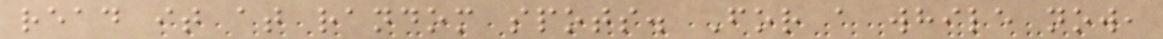read it at random spots. For a while now,
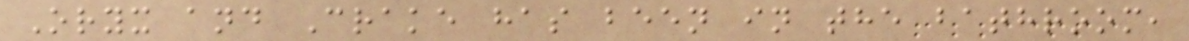Oryx and Crake has been in the bathroom,
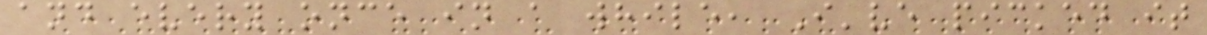and every once in a while, I've picked it
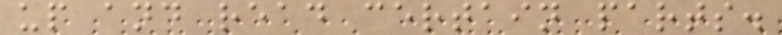up and read certain parts.
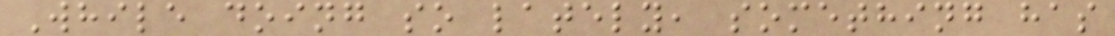While doing so lately, something has
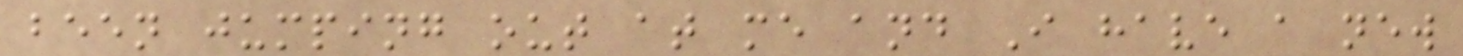been jumping out at me and I have a new
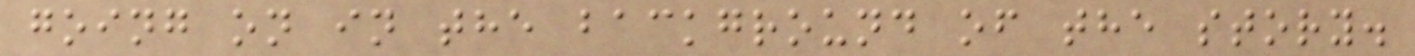going on in the background of the story.
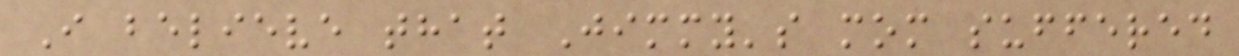I believe that Jimmy's mom suffered
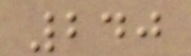240
